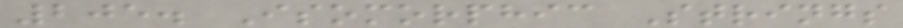205. Isomorphic Strings
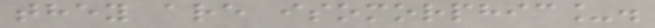they are isomorphic_.
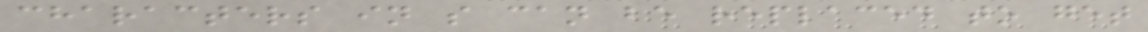characters in s can be replaced to get
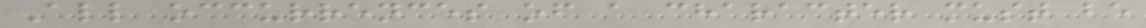All occurrences of a character must be
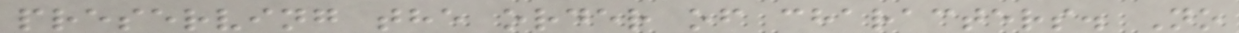preserving the order of characters. No
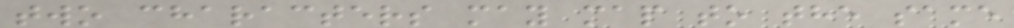two characters may map to the same
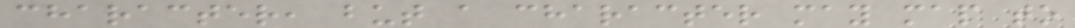character, but a character may map to
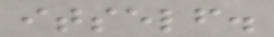itself.
